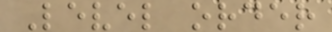Level order
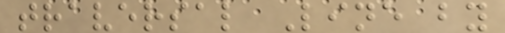traversal Line by
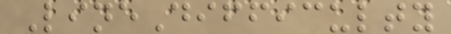LineDifficulty
